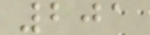201
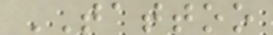TATTOO
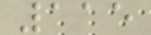115
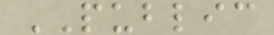PUBLIC
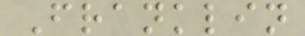Franklin
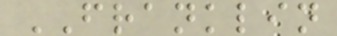FRANKLIN
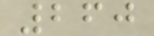260
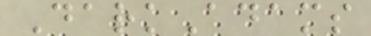DarkAdams
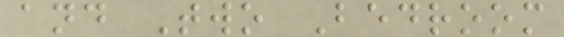and Two Bedroom
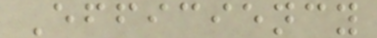Efficiency
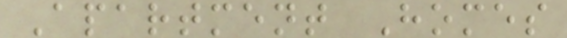Apartment Homes
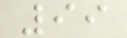99
